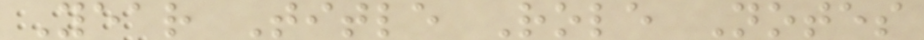Year Title Role Notes
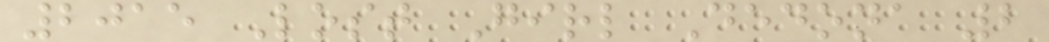2015 Lost Girl Dedona 2
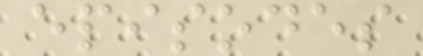episodes
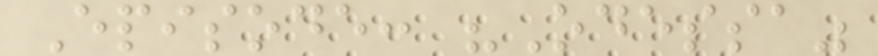Episode: "Odessa"
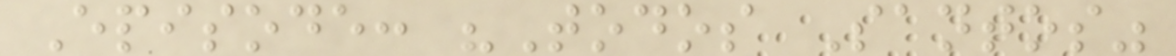Episode: "Todos Santos"
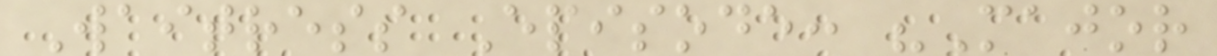Waitress Episode: "Major
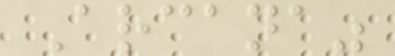Arcana"
